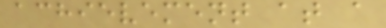achievement at a
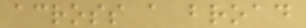across a broad
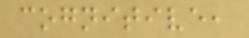cognitive,
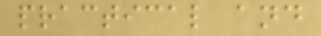practical and
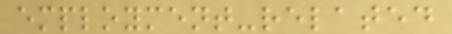employment-related
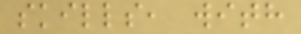skills, with
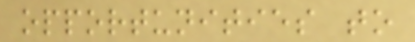opportunities to
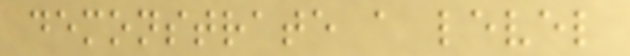demonstrate a level
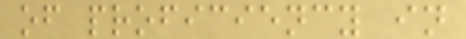of proficiency in
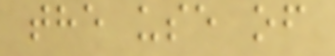the use of
